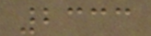2333
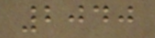2040
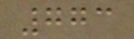773
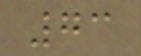73
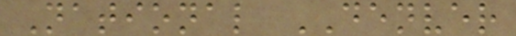National DENVER
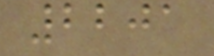2201
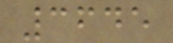3645
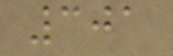301
